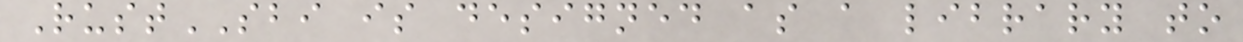RustSBI is designed as a library to
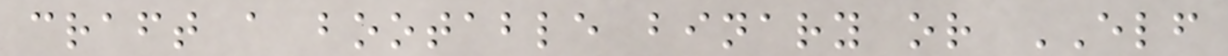craft a bootable binary or ELF
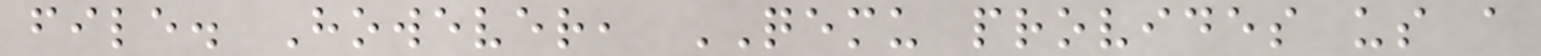file. However, QEMU provides us a
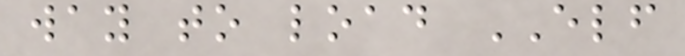way to load ELF
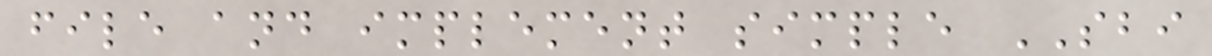file and implement simple SBI
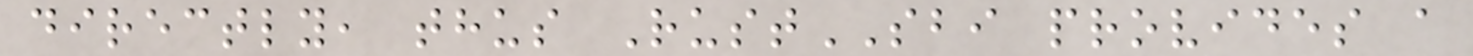directly, thus RustSBI provides a
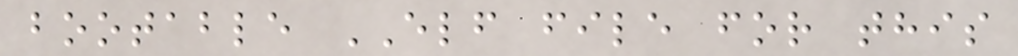bootable ELF file for this
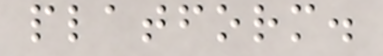platform.
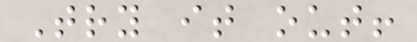Try it out!
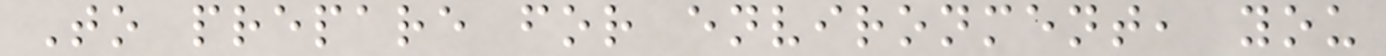To prepare for environment, you
